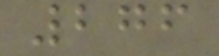276
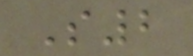S2
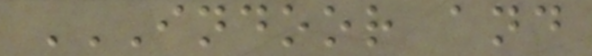INDOOR AND
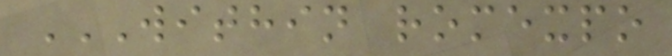WITHIN ROMEXPO
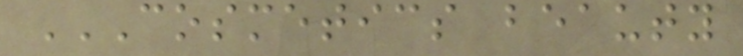COSMETICS BEAUTY
